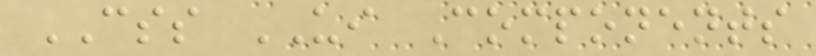CSS UI Components
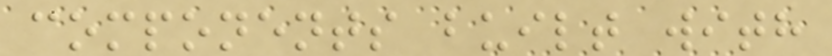components built with
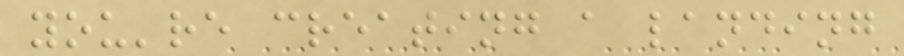you're creating a landing
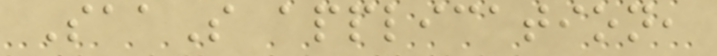SaaS application,
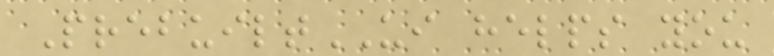PrebuiltUI helps you
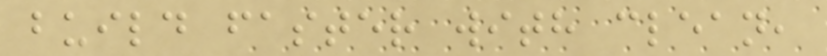build faster with clean,
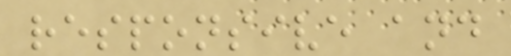responsive and
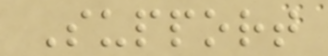Support
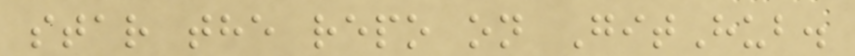star the repo on GitHub.
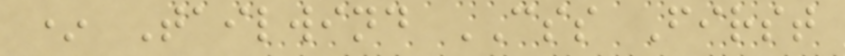* Tailwind CSS First
